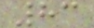83
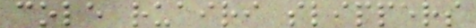cole ruairi slippers
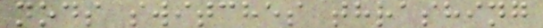nods switches thrashing
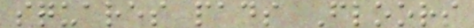squares pads Floors
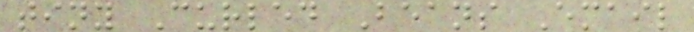tiny Curled Beans Email
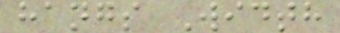hangs Width
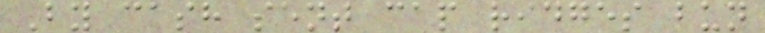By cash sent cap ridges bun
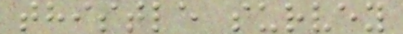thistle survey
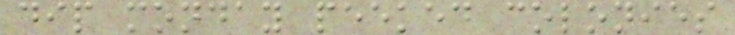dip monday peeked colonies
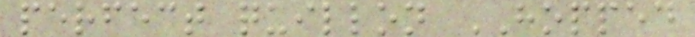perfect quillon HOPPED
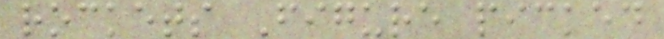rockets Figure picked
